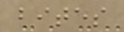bites
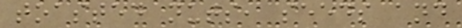toasted nuts, seeds and
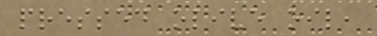pressed olive oil,
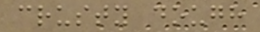crusty dough
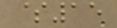$15
